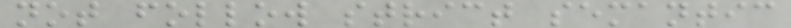not follow strict semantic
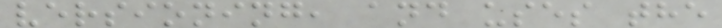versioning, and uses the
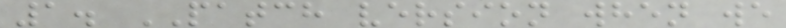1. PATCH version when we
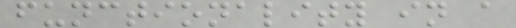functionality in a
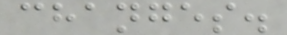changes.
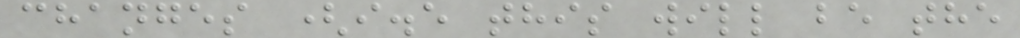changes (i.e this will be the
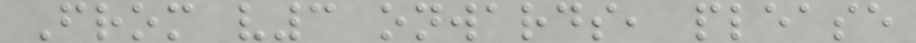From v3 onwards, please
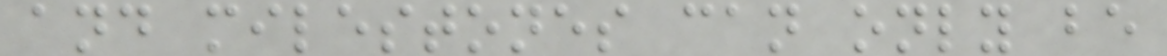and milestones can only be
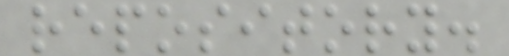repository.
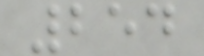254
